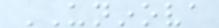UNINOVA
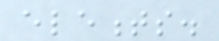elements.
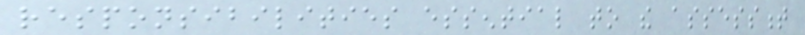responsibilities essential to the assessment
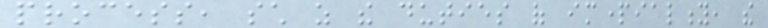process, such as the duties of impartiality, the
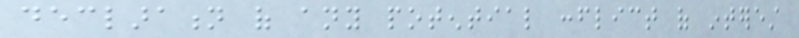declaration of any potential conflict of interest
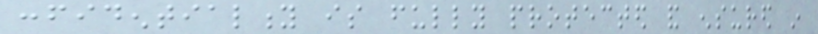confidentiality is fully protected and ensured in
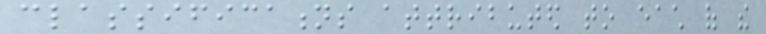classifications attributed to each of the
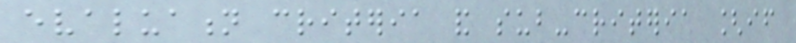evaluation criteria and sub-criteria [if
